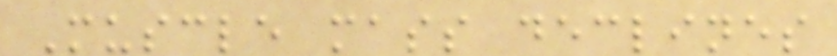Muscle mass declines
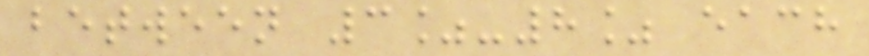between 3%-8% each
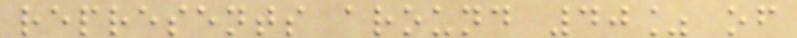represents around 40% of
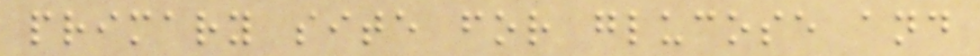primary site for glucose and
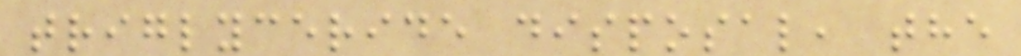triglyceride disposal, the
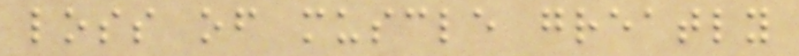loss of muscle greatly
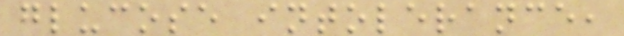glucose intolerance,
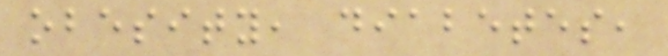obesity, diabetes,
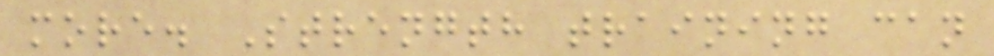more. Strength training can
